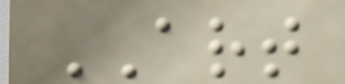ART
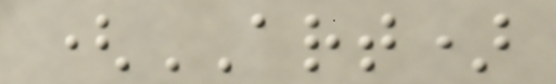(ART)
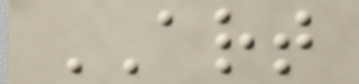ART
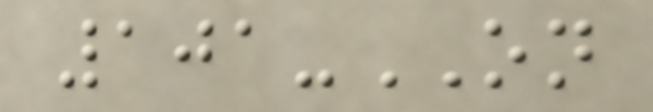101-ON
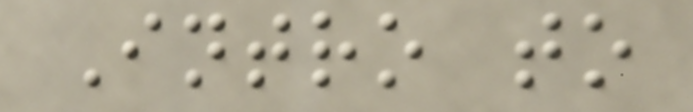Intro to
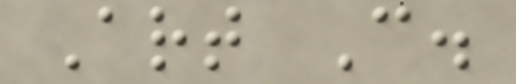Art C.
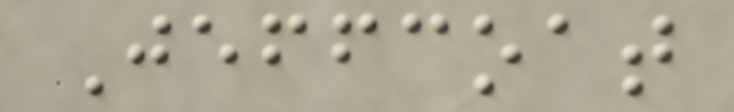Jeffcoat
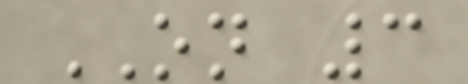ON 3
